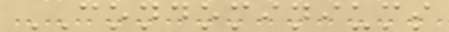CONDOMINIUMS
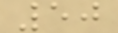50
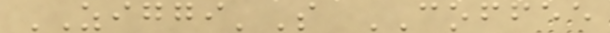ZIGGI'S COFFEE
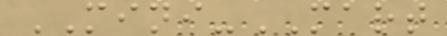MINI-MART
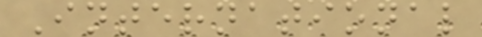International
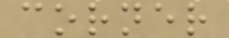corner
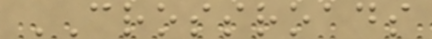CROSSROADS
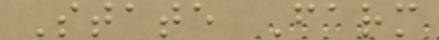State Farm
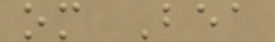om Bea
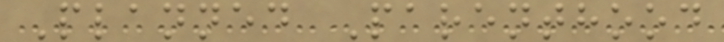Planned Parenthood
